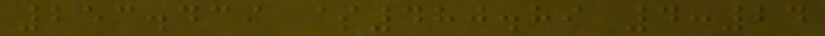253.439 $480.89 4:24
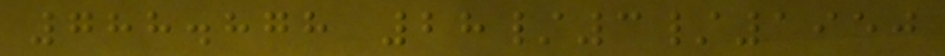788.878 28/3/1950
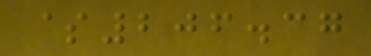$206.37
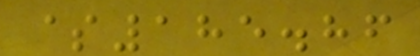$185.86
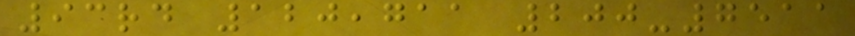93rd 120,711 200-7511
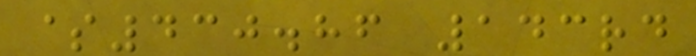$430.86 143rd
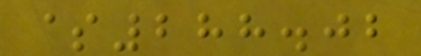$288.02
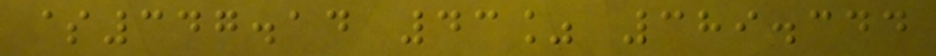$347.14 43% 389.344
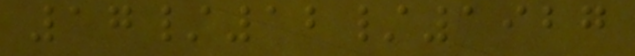17/12/1927
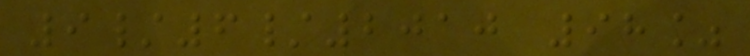9/6/2010 98%
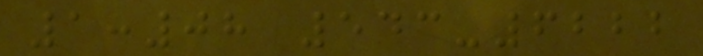1:08 543-6222
